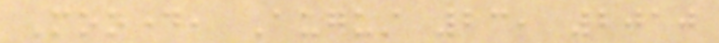Monday, August 23, 2010
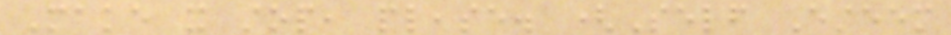Make it stop, please. (Self Esteem
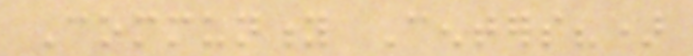Community Centers?)
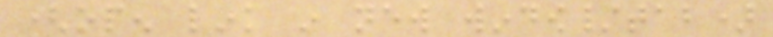(open link in new window/tab)
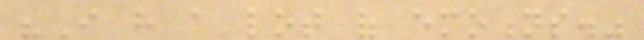"I have a lot of emotions."
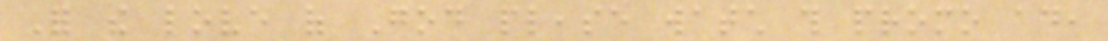For the love of God please watch this promo ad,
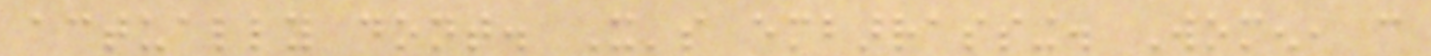actually dont. It's embarrassing. Women, can
